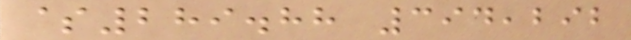$289.88 394,292
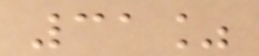31%
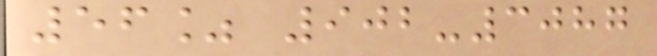56% 902-3087
